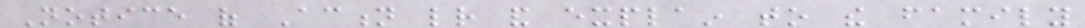Notice of Action letter and explain to the family
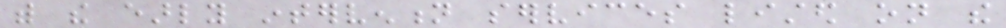with the early intervention services listed on the
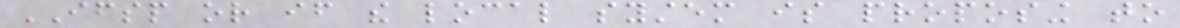IFSP or if the local system is proposing to
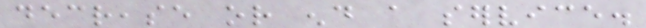decrease or end a service.
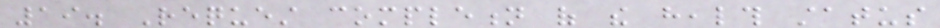19. Request completion of the health status
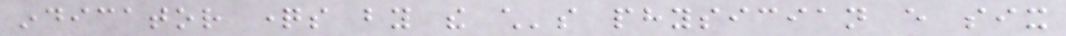indicator questions by the child's physician every six
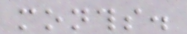months.
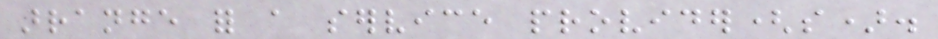arrange for a service provider(s).
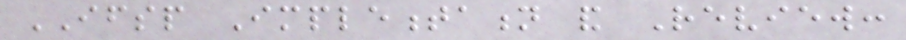IFSP Implementation and Review:
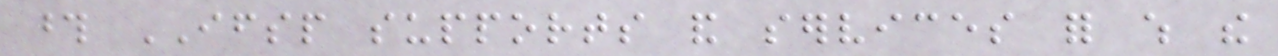those IFSP supports and services for which the
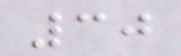30
